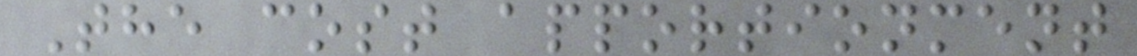The cost apportionment
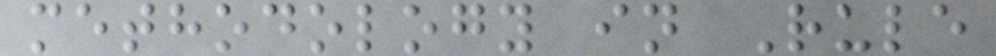methodology in Rule
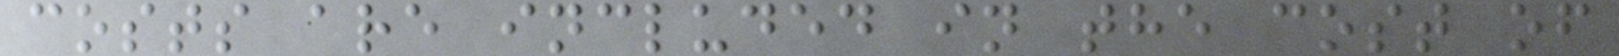costs are included in the cost of
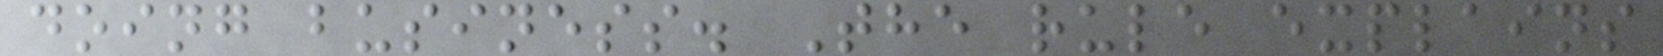doing business. The rule explains
